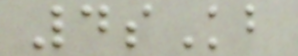4sKb
